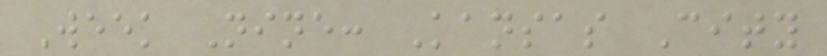Week Nine: Kansas City
